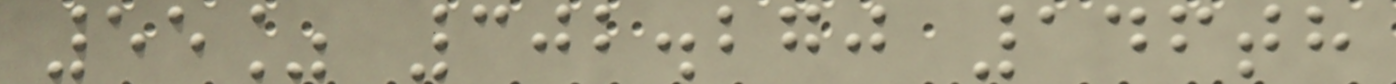55% 302.270 146th
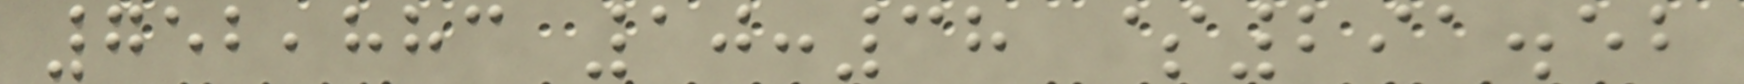752,883 10:38 $291.52
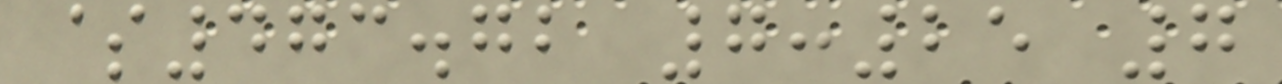$473.72 7:25 7
